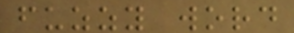fuzzy word
